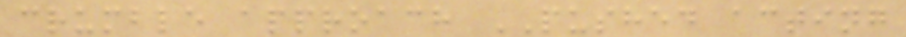crumble approach PUSHED acting
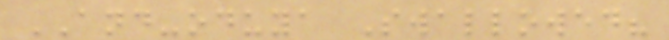AND-oduya Swallowed?
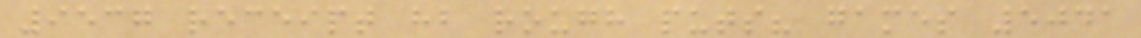9537 receipt hb rough puts? games 5041
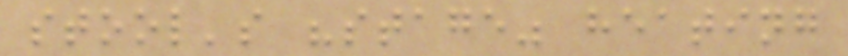stool's "stage" heating
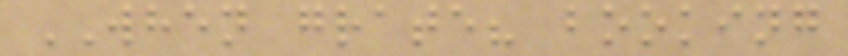WHEN grate? booking
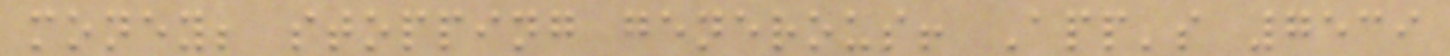money; stopping generous! App's 7539
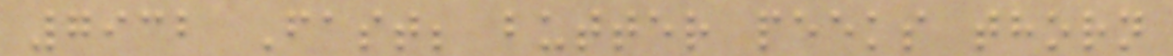7932 Fast; butter peeks thorn
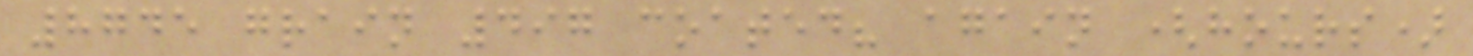8745 grain 497 coated? again (hours)
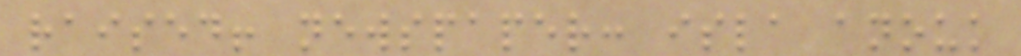raised! newspaper: isla anouk
